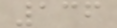136
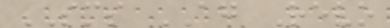SMS AG Revo
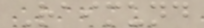Raimund
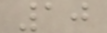10
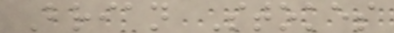Brian Stokes
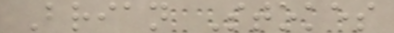Brian Stokes
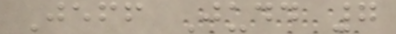Jeff Judd 7
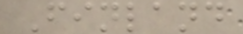Finland
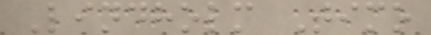Lindholm Timo
